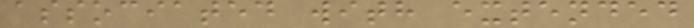associated with extended
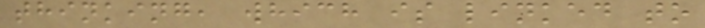thinking, which is linked to
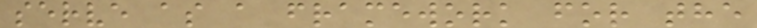serve as a framework for the
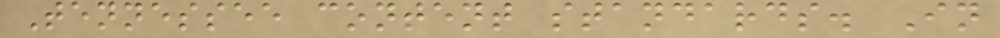Tennessee content standards. In
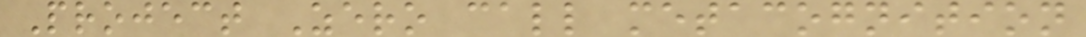Project Zero call metacognition
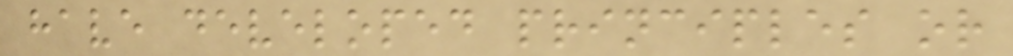have developed principles or
